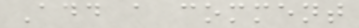Add a comment
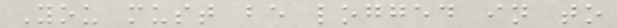You must be logged in to
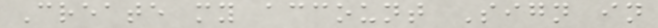Create my account Sign in
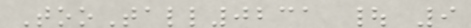TooTall0231 | 9
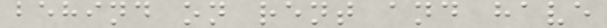behind on rent and have
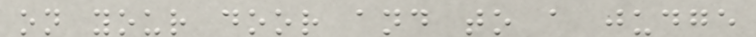on your door and to a judge
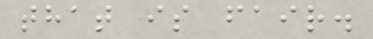that is fair.
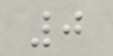0
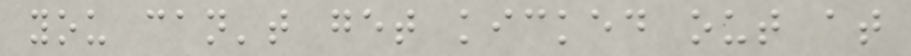you can't get kicked out at
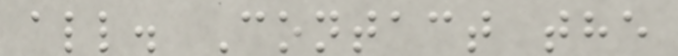all. Contact the
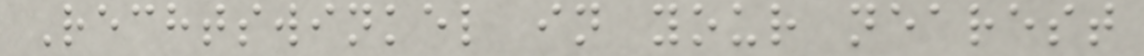Rechtswinkel in your nearest
